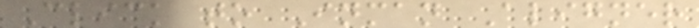Click to Inman Aligner
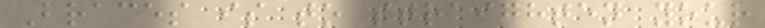Braces is to straighten your
